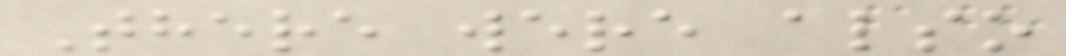There were also
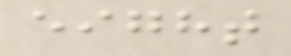eight
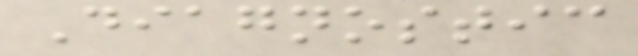Diagnostic
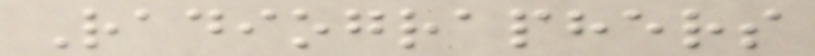Radiographers
